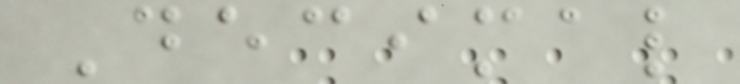Decimal
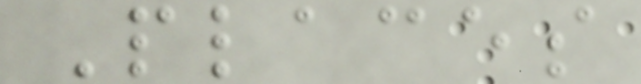Places
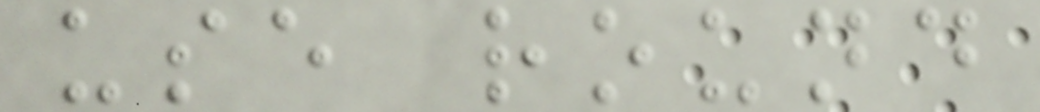use round
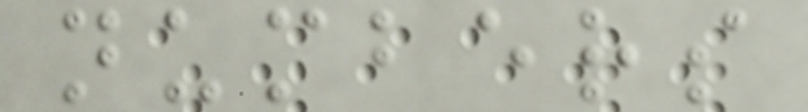numbers
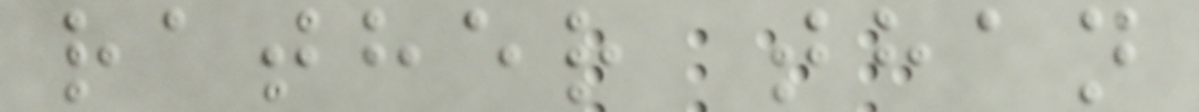rather than
